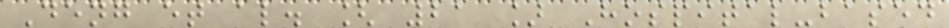Deng et al. [ 21 ] Hospital-based
